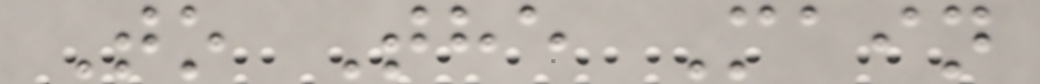To The Main
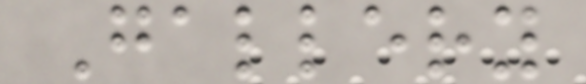Gallery
